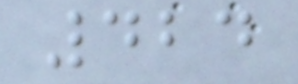424
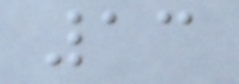13
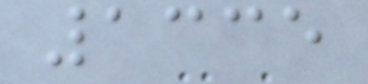1335
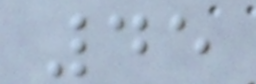45
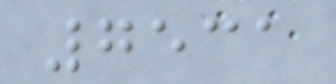7531
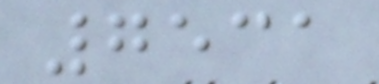7531
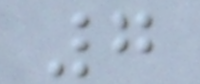7
